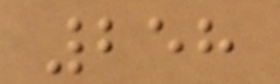258
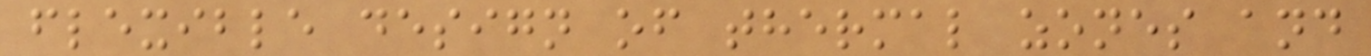flexible design of thermal zones and
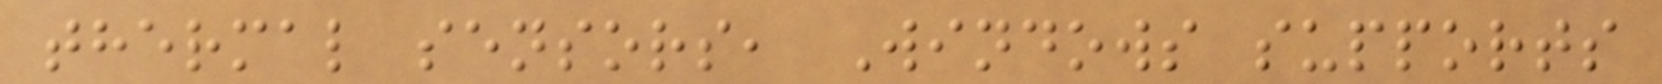thermal sensors, Windows supports
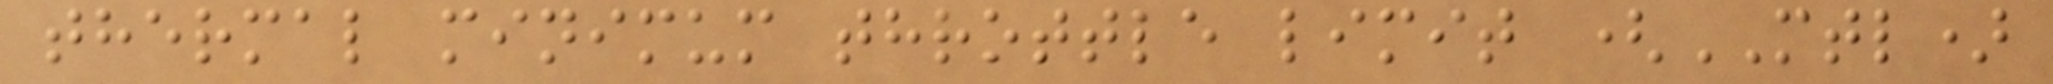thermal minimum throttle limit (MTL)
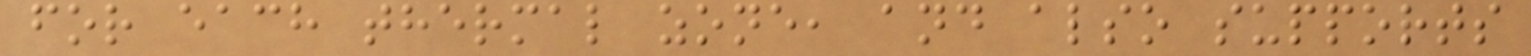for each thermal zone, and also supports
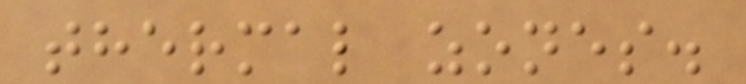thermal zones.
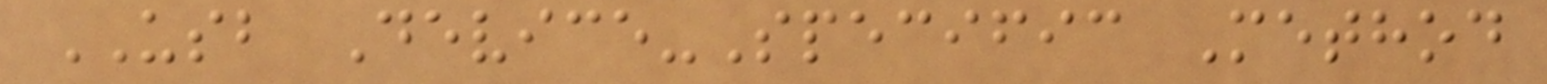USB Device-Specific Method
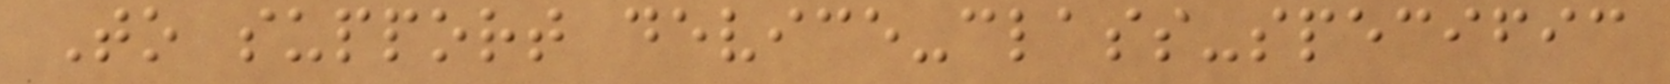To support device-class-specific
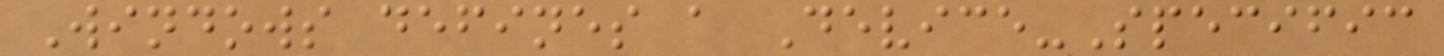Windows defines a Device-Specific
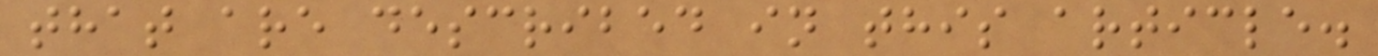that are described in this article.
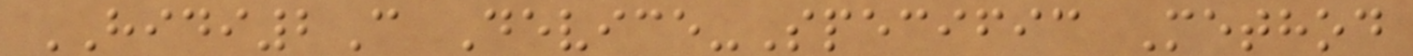HIDI2C Device-Specific Method
